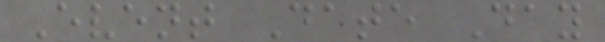Event Date Day
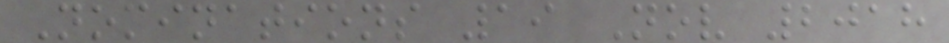Nominations 19 Nov 2018
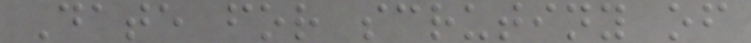Date for scrutiny of
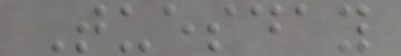Tuesday
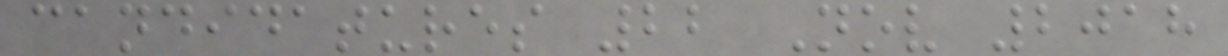candidatures 22 Nov 2018
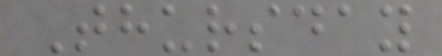Thursday
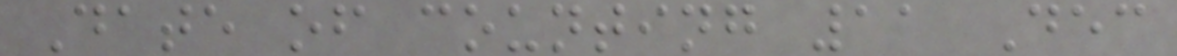Date of counting 11 Dec
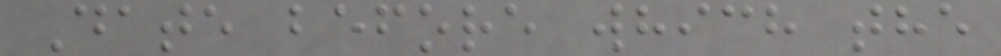Date before which the
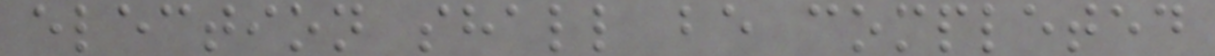election shall be completed
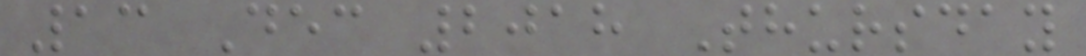13 Dec 2018 Thursday
